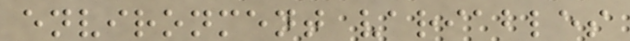environment variables
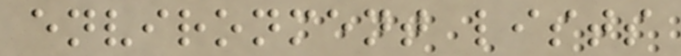environment lists
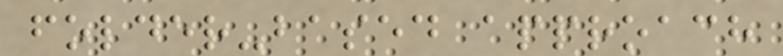folder-based approach
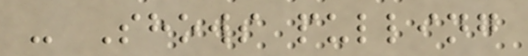- Shows pulling
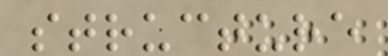structure
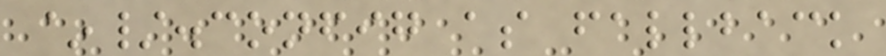~/.config as fallback
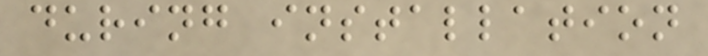during installation
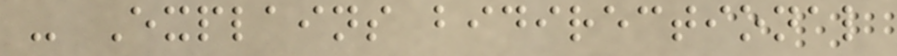- Explains bidirectional
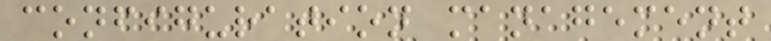configuration management
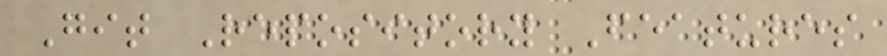Git Repository Features
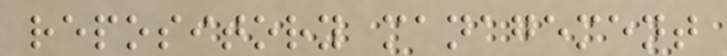repository management
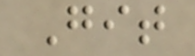Git
